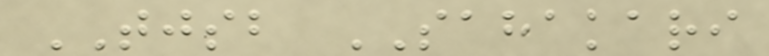TJSB SAHAKARI
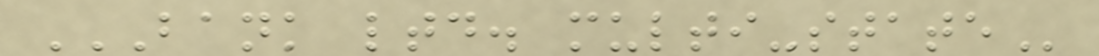BANK LTD. MULTI-STATE
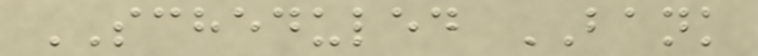SCHEDULED BANK
